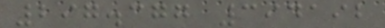297.377 394192
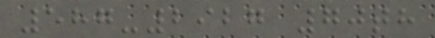587-2927 70th
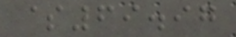$69.97
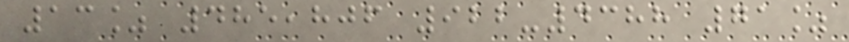13% 485,806 922-4388 71%
